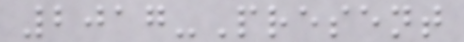2017-Present
